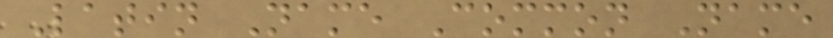Latin Name Common Name
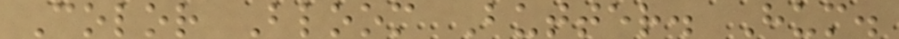Color Bloom Butter. Hum.
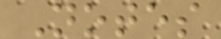Notes
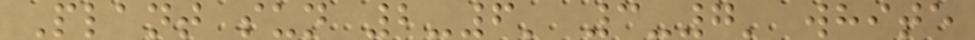Plant sun 2-6' 3-7' white
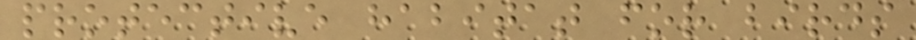protective habitat for birds
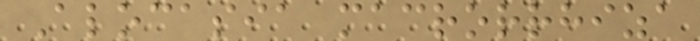Alocasia macrorrhiza
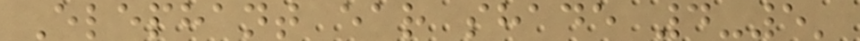Elephant ear shade 4-5'
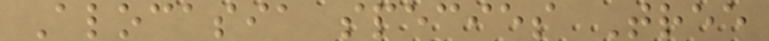Alocasia species Tree
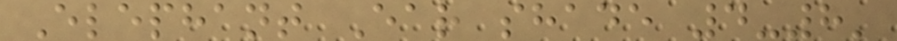Elephant Ear shade 4-8'
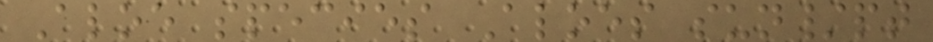Aloe species Aloes sun/pt
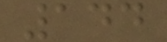144
